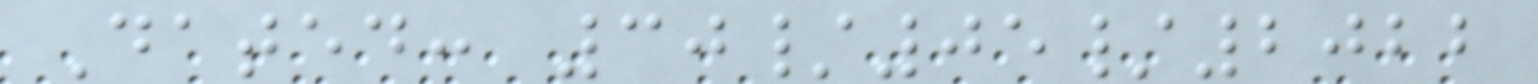Dated: 30/05/2022
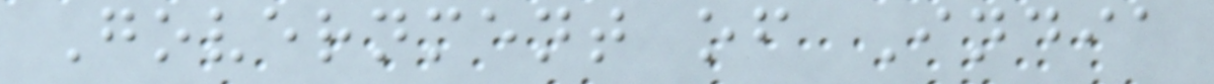Government of India
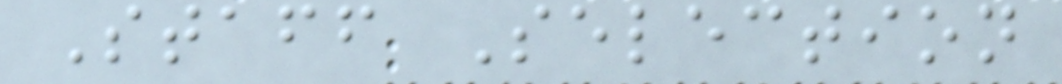Staff Selection
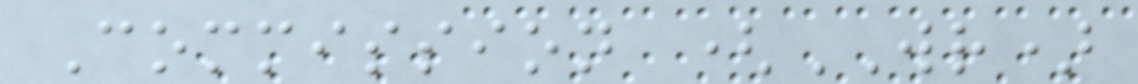Commission (WR)
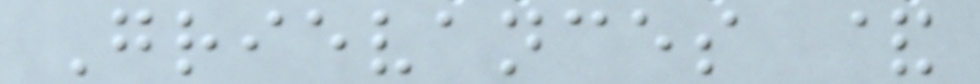Grievances &
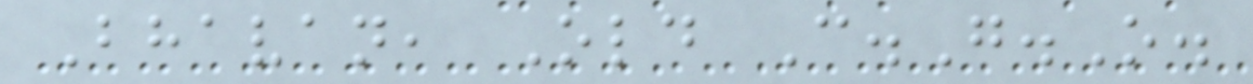Bhavan, Old C.G.O.
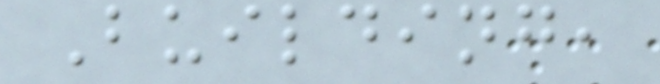Building,
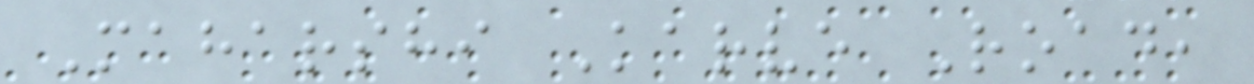Maharshi Karve Road,
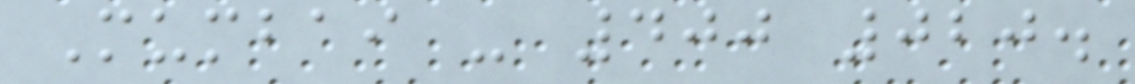Mumbai - 400 020.
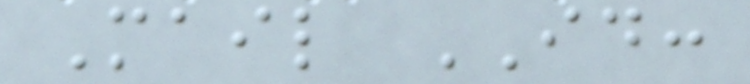Mail ID:
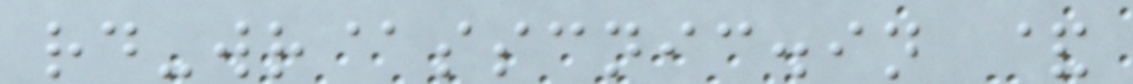rd-wr@sscnic.in &
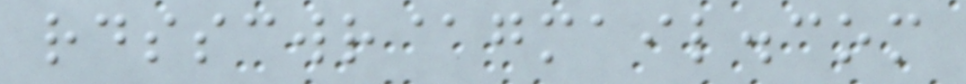rdsscwr@gmail.com
